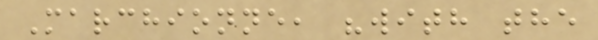Marchionne, "with the
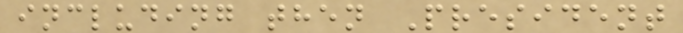including then President
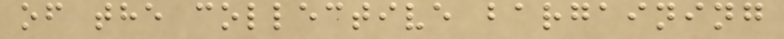of the collective bargaining
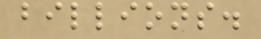billions.
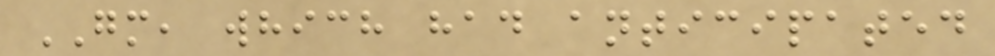GM, which had anticipated
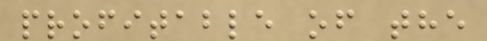profitable of the
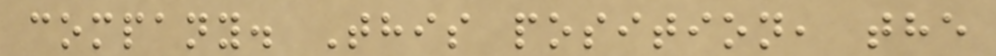company. This position, the
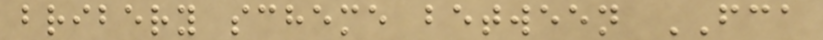bribery scheme between FCA
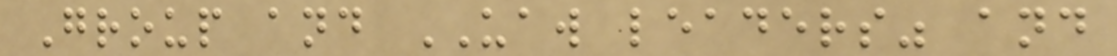Group and UAW leaders" and
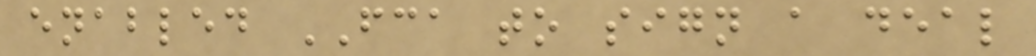enabled FCA to sign a deal
